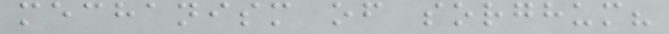mechanism of sorghum?
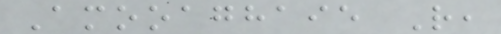Amooaghaie R,
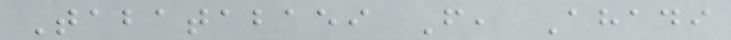Tabatabaei F, Ahadi
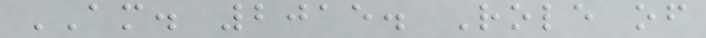AM. 2015. Role of
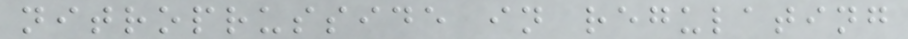nitroprusside in regulating
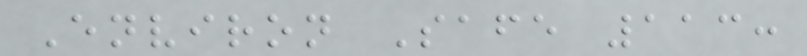Environ Safe 113:
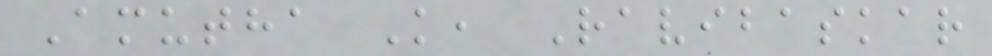Amutha K, Ravibaskar
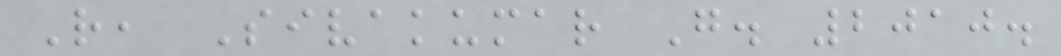R, Sivakumar G. 2010.
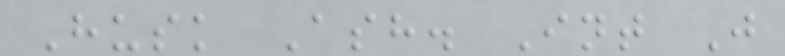Husk Ash. Int J
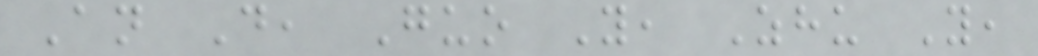An D, Guo Y, Zhu Y,
